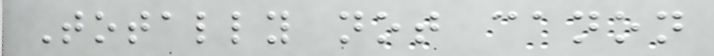Totally not canon
